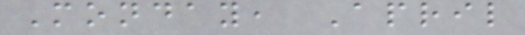Monday, April
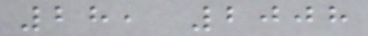28, 2008
